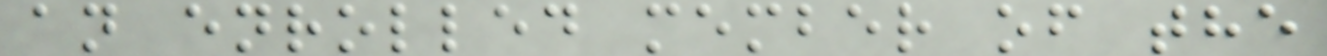an enrolled member of the
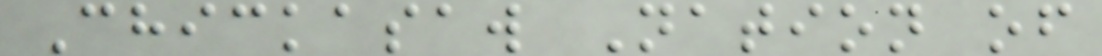Chickasaw Nation of
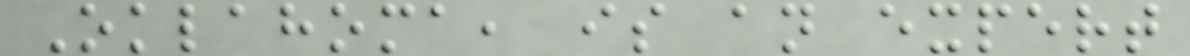Oklahoma, is an expert
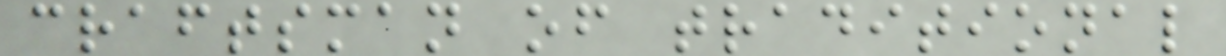craftsman of traditional
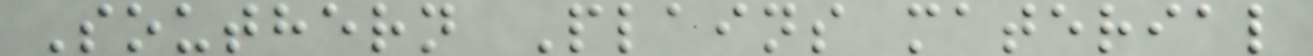Southern Plains material
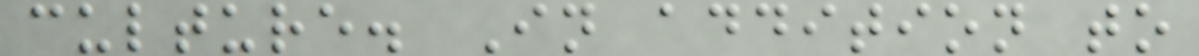culture. In addition to
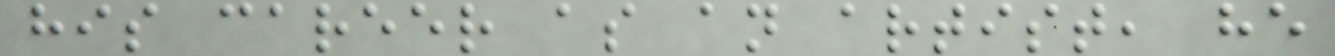his career as an artist, he
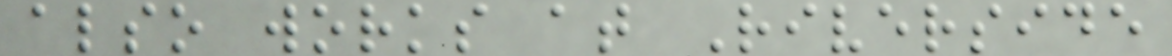also works at Riverside
